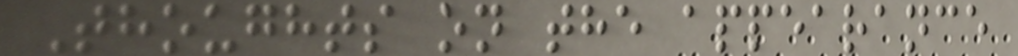Thoughts on the appearance
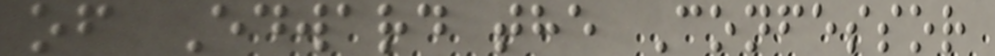of Edward the Confessor
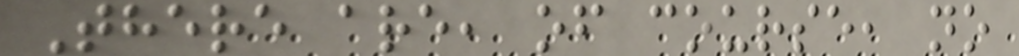There are, of course, no
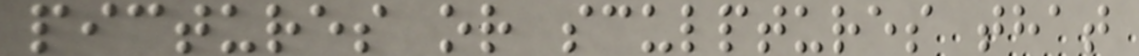pictures or sculptures that
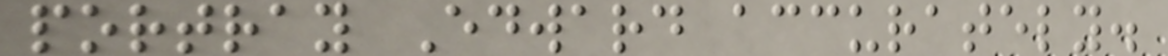portray Edward accurately.
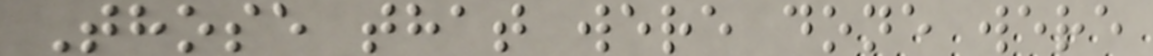Those that were done were
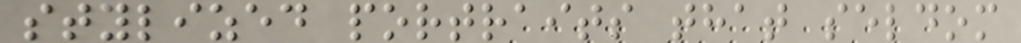stylized portraits that seldom
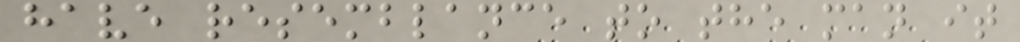have resemblance to the man it
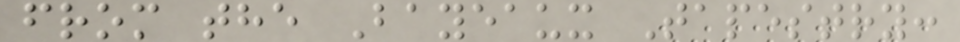from the Bayeaux Tapestry:
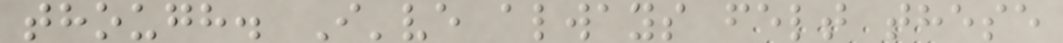though. I've always felt these
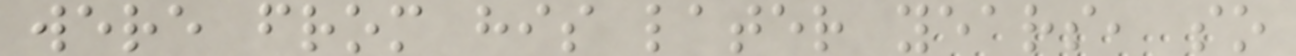were from his later years, so
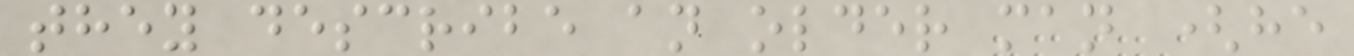they describe an older man (he
